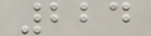224
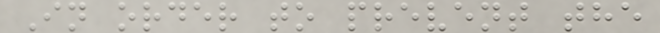In order to prevent the
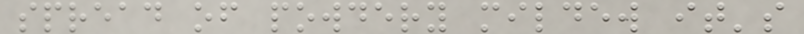spread of powdery mildew it's
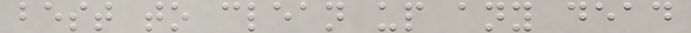best to clean up any dead
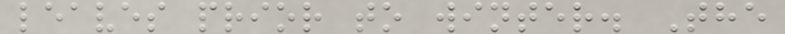leaves prior to winter. The
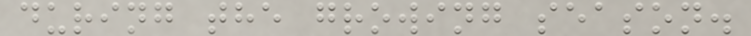during the growing season.
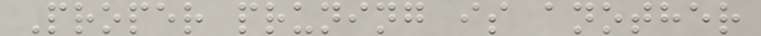Proper pruning is another
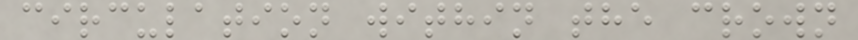circulation within the crown
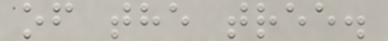of the tree.
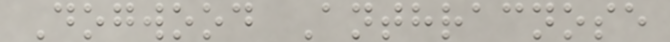Dogwood Anthracnose
